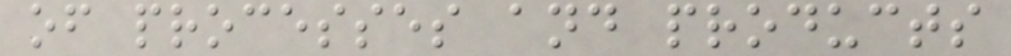of processes and products
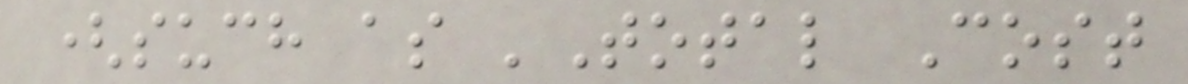(such as 'Total Cost
